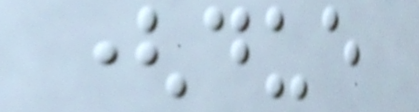(due
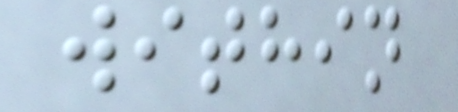within
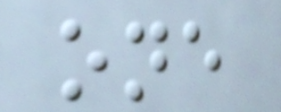one
